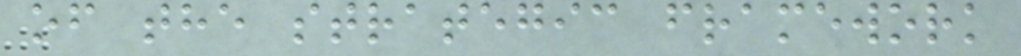of the strategic framework
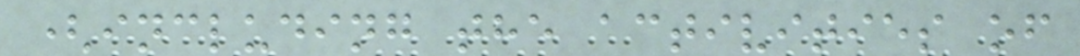(including the activities of
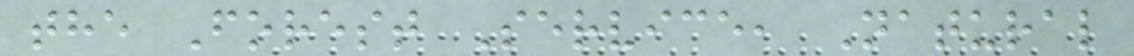the Forest Service, Natural
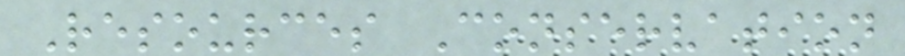Resources Conservation
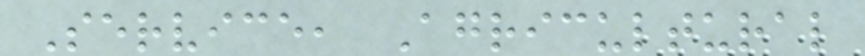Service, Agricultural
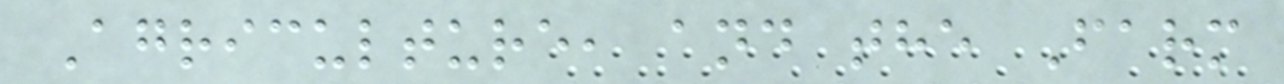Agriculture, and the Farm
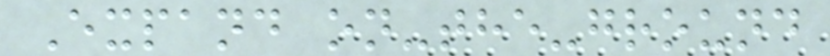Expand on-the-ground
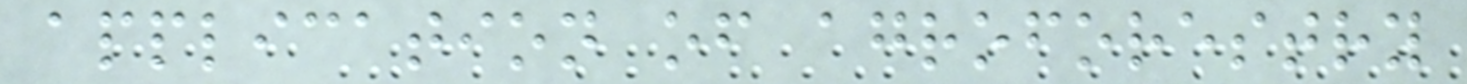application of agroforestry
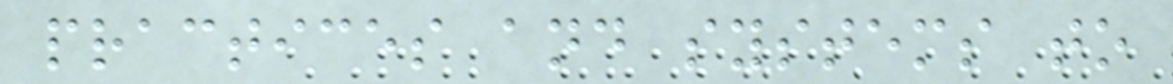practices and systems to
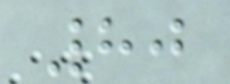80
